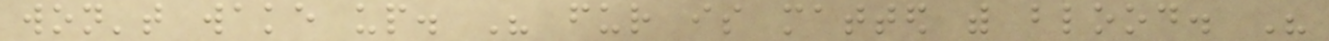won't wake up. His fur is matted with blood. His
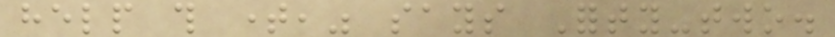help this time," says Forty-two.
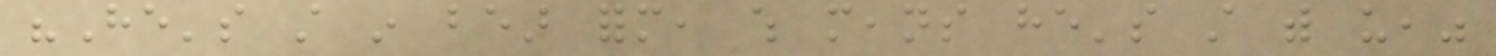"He's still in bear form, which means he's still with us,"
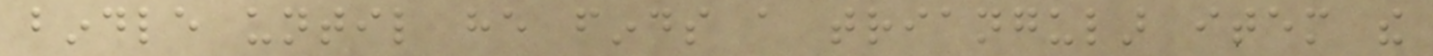bindle until he finds a triangular item the
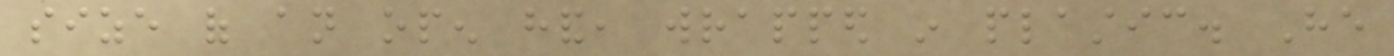size of an open hand, wrapped in plastic. He
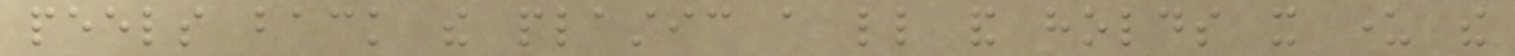peels back the plastic a little and holds it under the
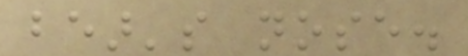bear's nose.
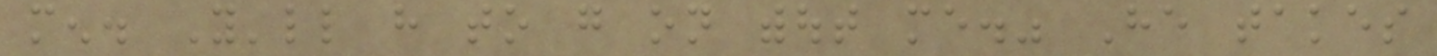men. You'll have to go on without me." He takes
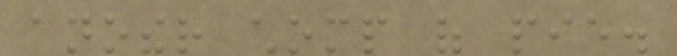another chomp of pie.
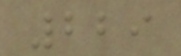229
